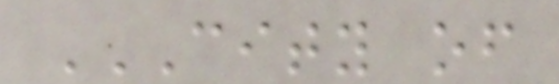CITY OF
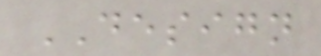DESIGN
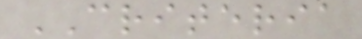CRITERIA
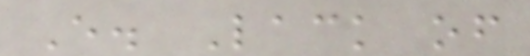E. Lack of
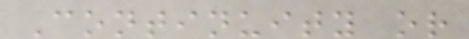Continuity or
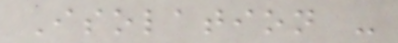Isolation -
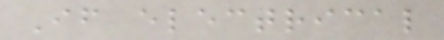If electrical
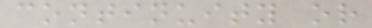continuity or
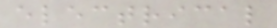electrical
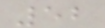52
